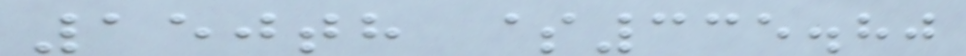150th $335.80
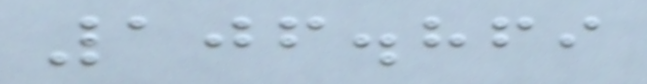106.869
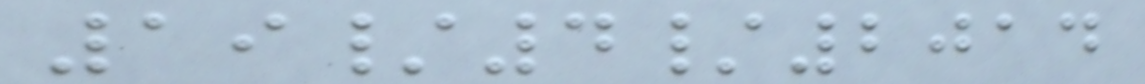19/4/2014
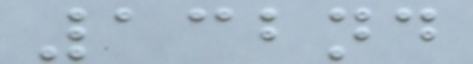132nd
